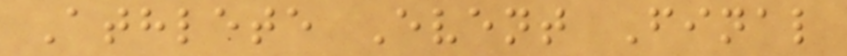Athlete Event Final
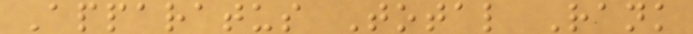Apparatus Total Rank
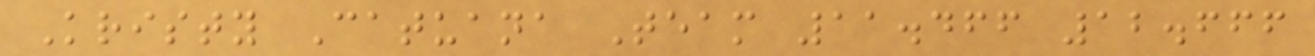Kristy Catuana Team 11.466 12.666
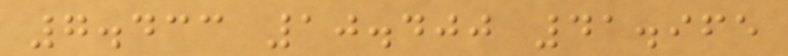7.433 10.400 41.965
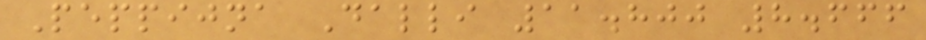Peppijna Dalli 11.800 8.666
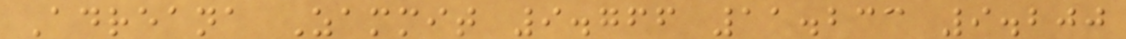Adreana Zammit 9.766 11.233 9.200
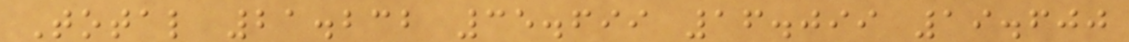Total 21.232 35.699 16.099 19.600
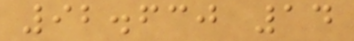92.630 14
